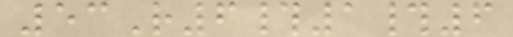53R6#1#6
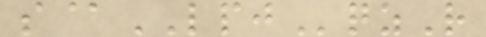s@LPJqzR
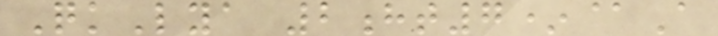QkLya 2ht7*@A
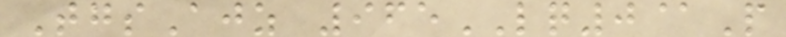TgsAjz 965LQ0@P
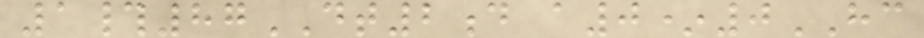1#87DT2d a0*0HC
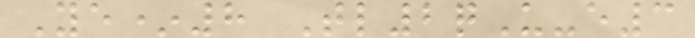Ye*8 Tl2qU-e3
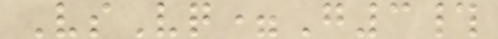VsVq=G3#
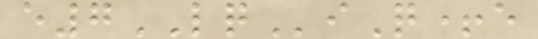e7LQiQ+e
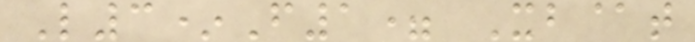L3*F1= Xb@t
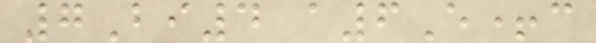7Bi4 a6E+c
